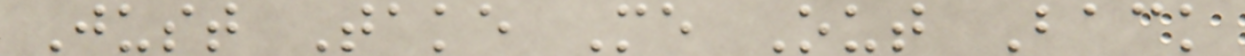Just Take Me Out Back
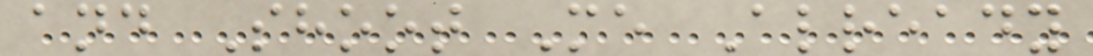and Shoot Me Already
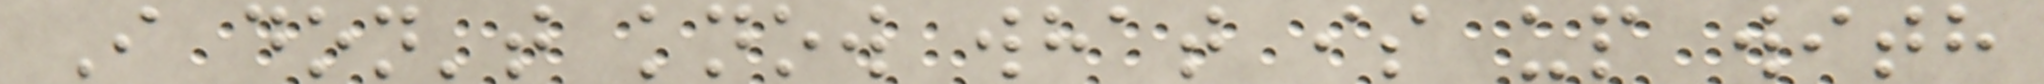I don't know what is up with
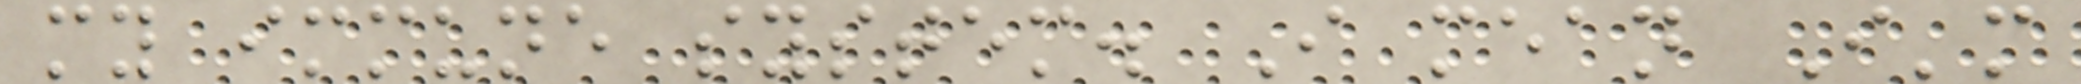my immune system. I mean I'm
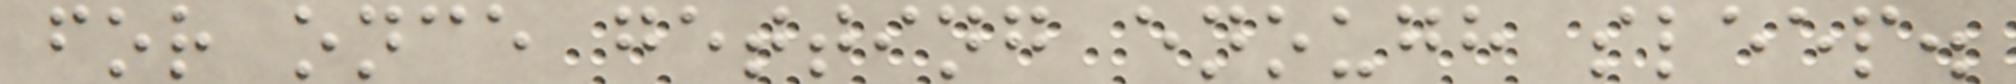for once getting enough sleep.
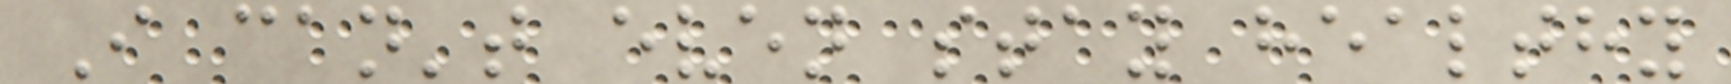I can't even stay healthy
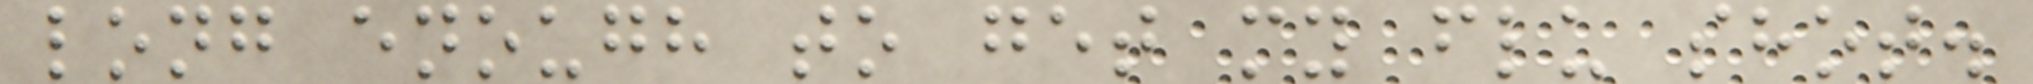long enough to get my flu shot.
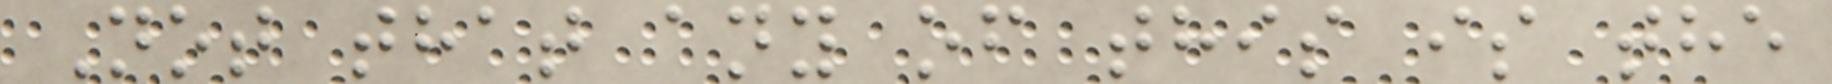Not that any of this is the
